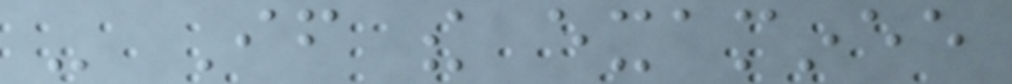- If the examinee
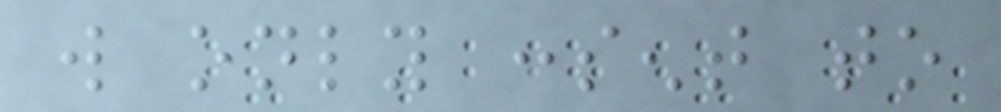will only consent to
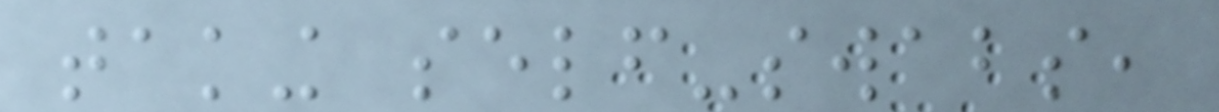taking self-swabs,
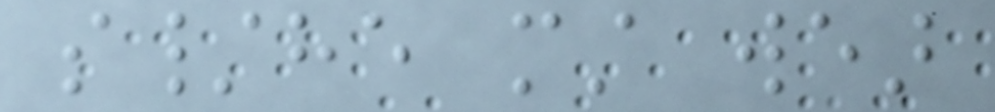s/he must wear
